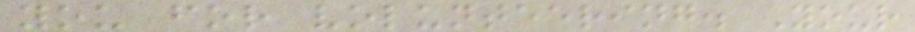you for volunteering. Your
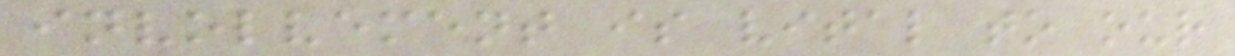involvement is vital to our
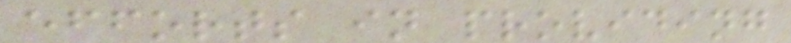efforts in providing
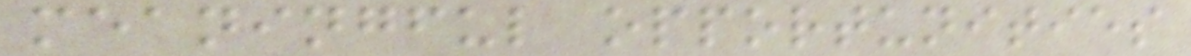meaningful opportunities
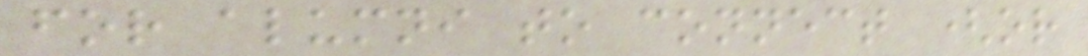for alumni to connect (or
